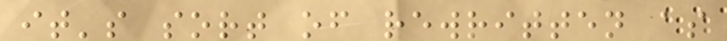it's sort of rewritten as
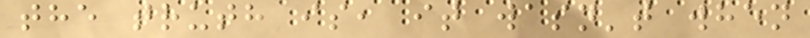the truth is, it wasn't when
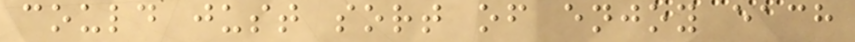could just sort of enjoy each
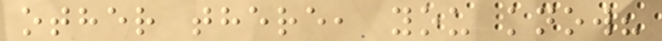other there, you know?
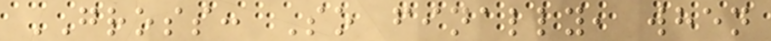GROSS: So finally, when
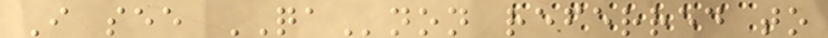I see QAnon referred to
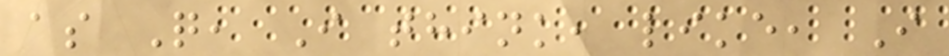as Q, I think, like, I
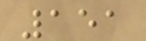151
